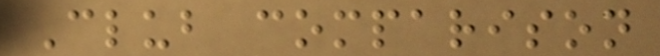Club comparison
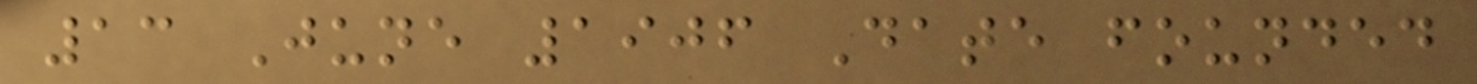13 June 1906 Date founded
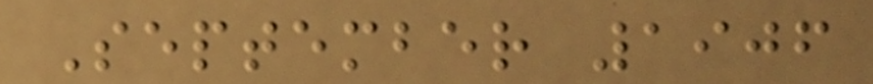September 1906
